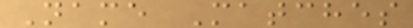Name Matches
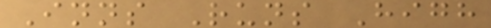Inns Runs High
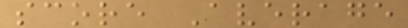score Average
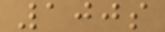100s
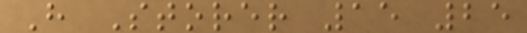H Storer 15 25
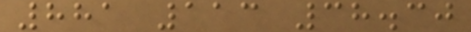881 113 38.30
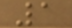1
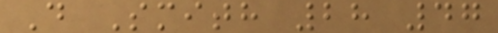D Smith 28 47
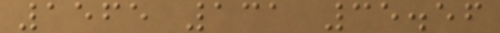1565 131 35.56
